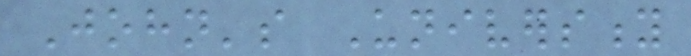John's University
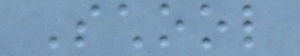School
